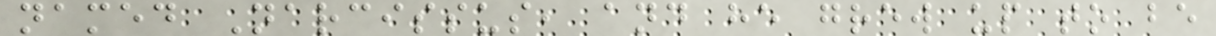named Narcissus, and he grew up to be
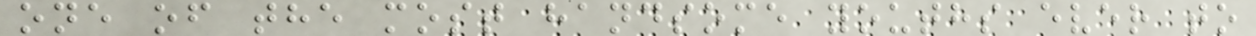one of the most handsome youths ever to
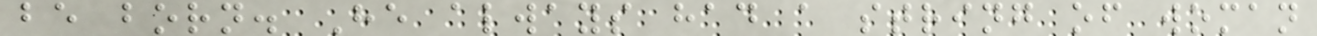be born. He always had a string of woman
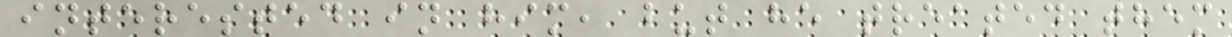interested in him, but he treated them
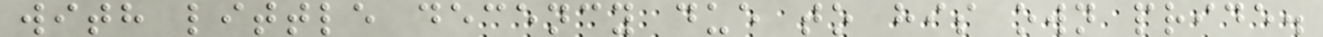with little decency due to his own pride.
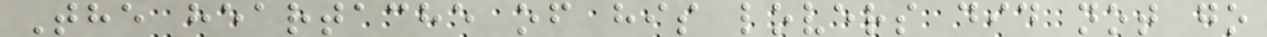The heartache of his lovers did not go
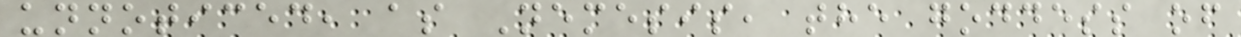unnoticed, as Nemesis, the goddess of
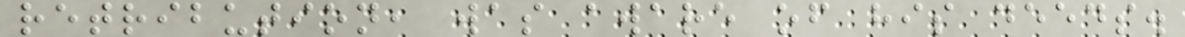retribution, was aware of his deeds.
